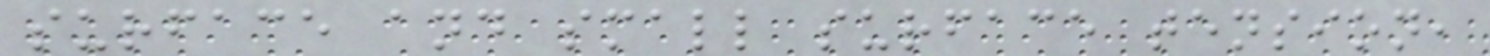surface and small surface tension,
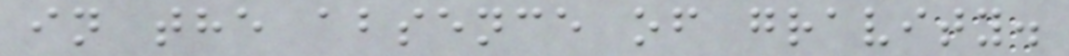in the absence of gravity.
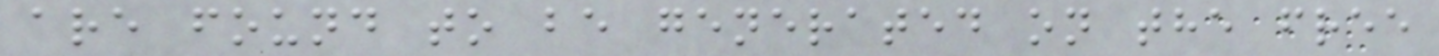are found to be generated on the free
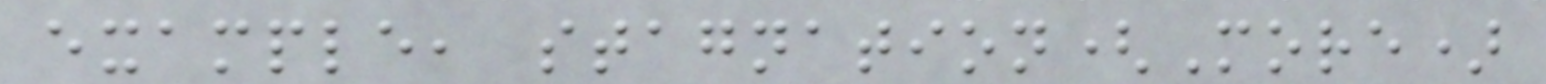example, stagnation(More)
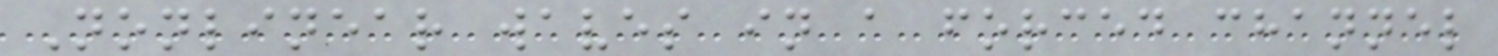Nonlinear waves in a forced channel
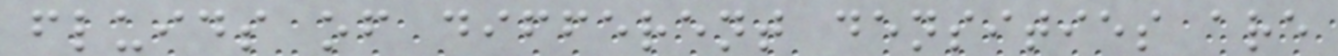fluids of different densities are
